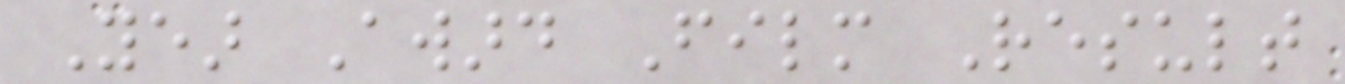Year Award Film Result
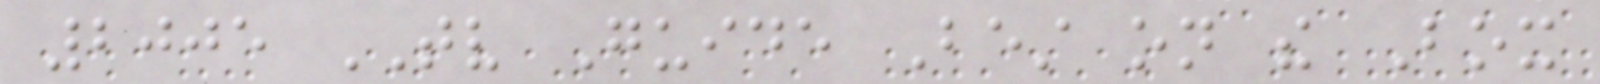2005 TV Guide Best on the Box
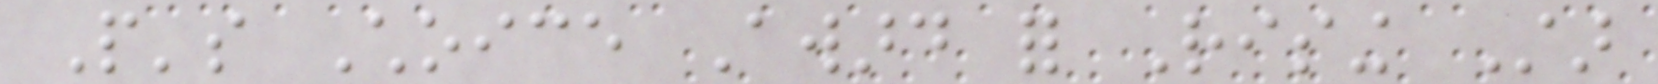People's Choice Award for Rising Star
